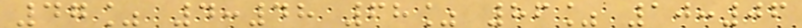47% 4:48 68% 86% 10:06
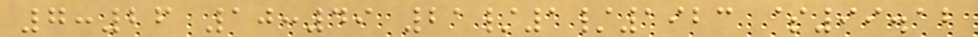7:26 10:49 21/1/1923 $99.12
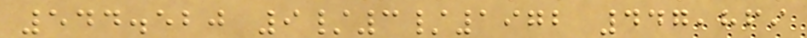544.520 9/3/1972 447,869
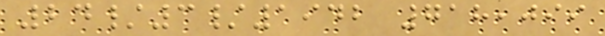24/3/1942 718,099
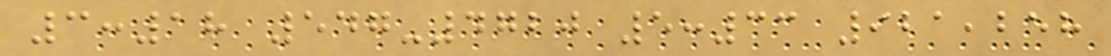3:18 547-4720 5:33 921,258
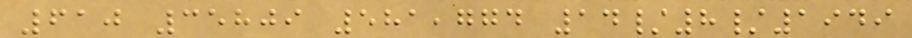610 35809 581,774 14/8/1949
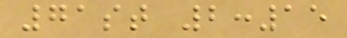71st 2:15
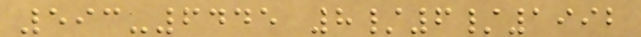593-6445 8/6/1992
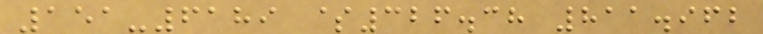151-6189 $326.38 811.962
